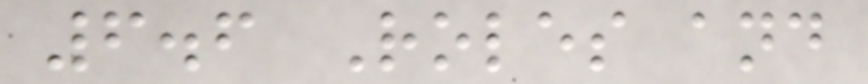6.6 Roles and
